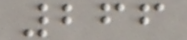266
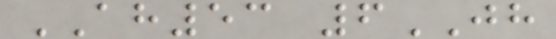AH53 6JH
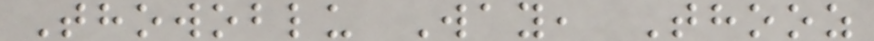Thowoblu Way, Thooz
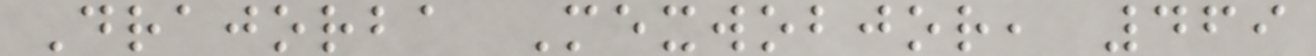Drajorba Mexwobjor, 469
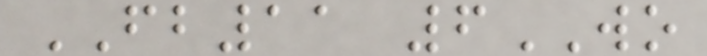FB11 6WO
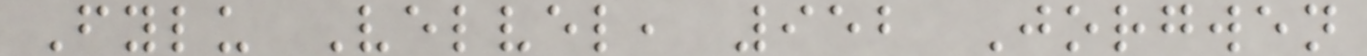Fylu Velvel, 952 Jorgwen
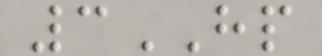3HP
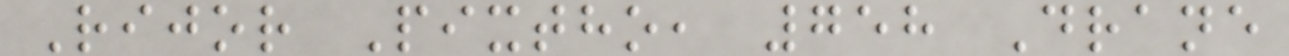Rijor Pixtho, 758 Drane
